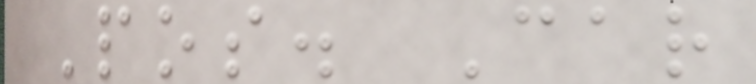Pos. Car
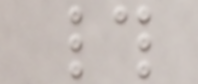#
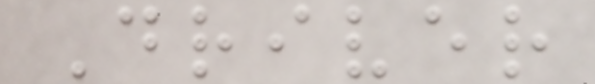Driver
